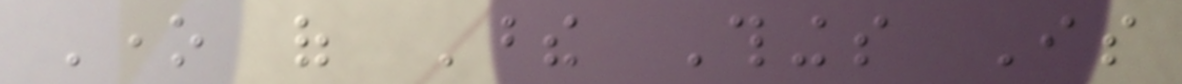One of These Things Is
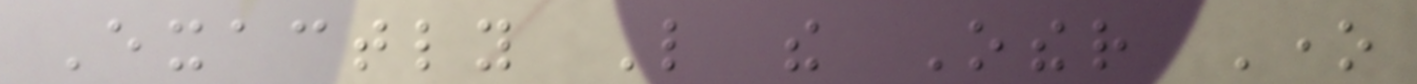Exactly Like the Other One
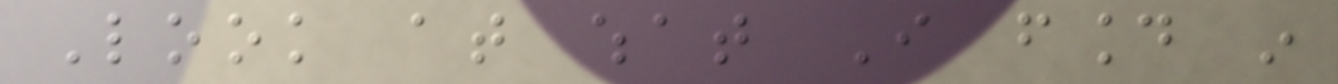Look at what I found in
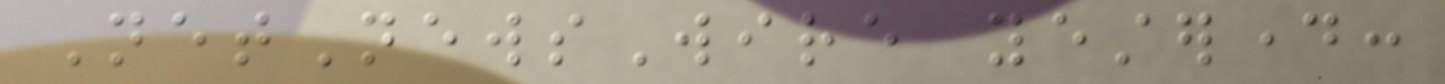NetNewsWire yesterday:
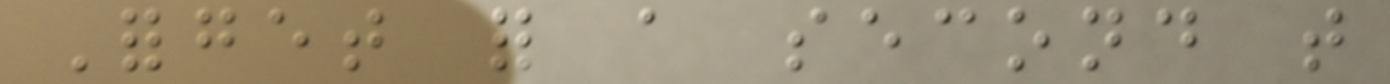Forget for a second that
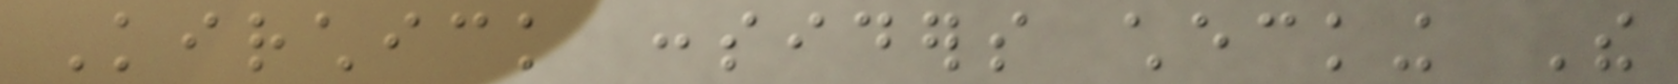Kirchick considers checking The
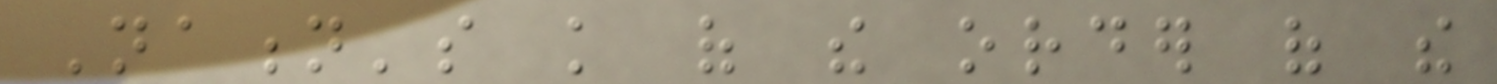Nation's knowledge of the order of the
